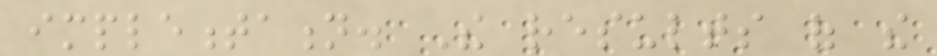implementation. The results of the
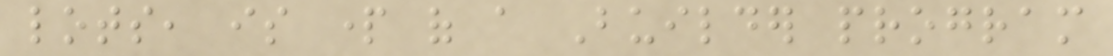lots, is part of a Builder program
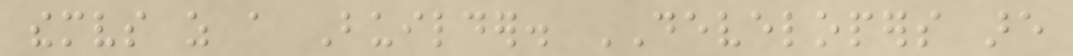themselves as a Builder. DEVELOPERS are
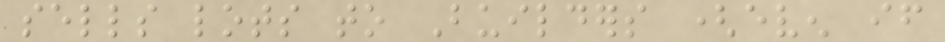sells lots to Builders (even if
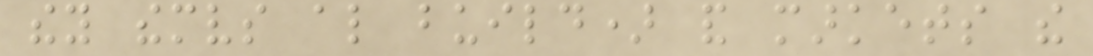they themselves also build) and markets the
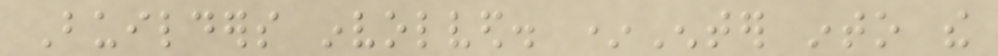Builders involved. *Enter into the
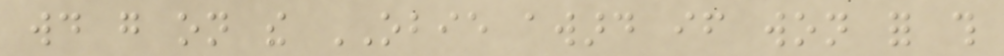would go on the OBIE award if won for this
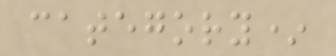category*
